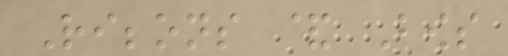Ribbons & Bows
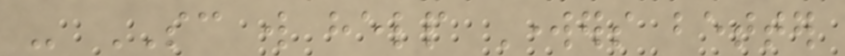- SC will help Workers better
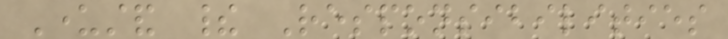Understand their Responsibilities
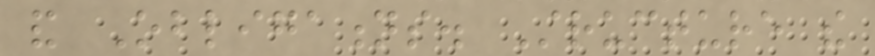and Obligations. Structure the
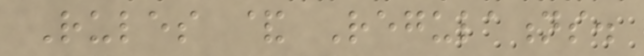Rules & Regulations.
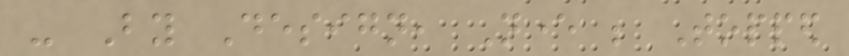- By Design, Never be Topped
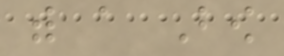with a Bow
